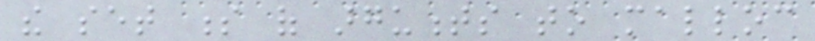the set s of arguments to malloc
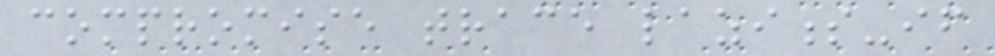compromise trace laziness-if
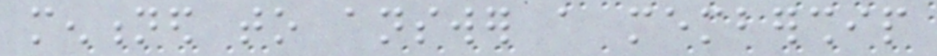mentioned to answer a membership
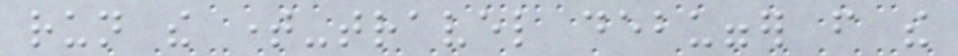run the time-travel debugger from the
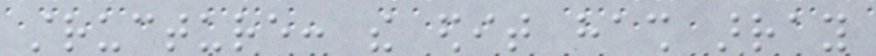structure: the edit hash array
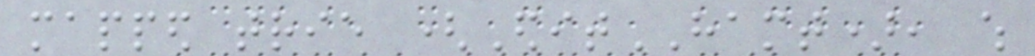mapped trie (EditHAMT), which
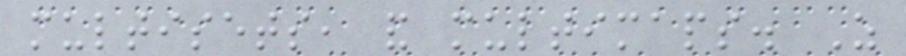multisets, and multimaps. As
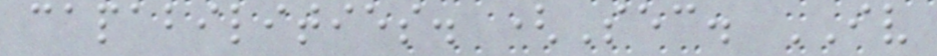capabilities. (Sec. IV
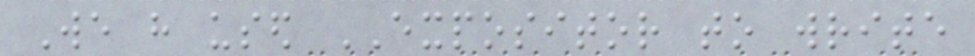We have used EXPOSITOR to write
